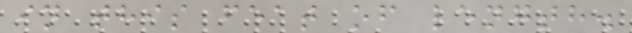in this feat of length.
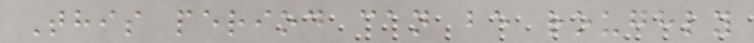This period can be roughly
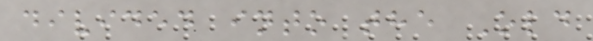divided into the Old
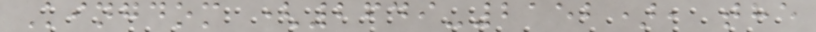Kingdom (2649-2152), the
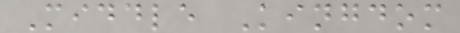Middle Kingdom
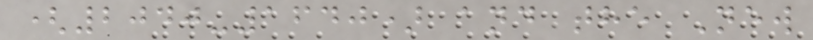(2040-1640) and the New
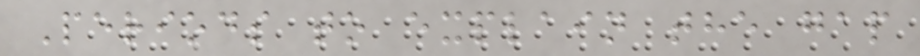Periods to explain the gap
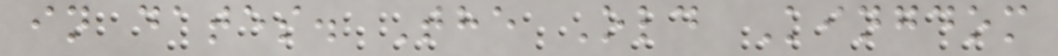in dates. The Old Kingdom
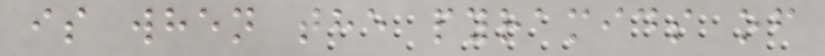is when the pyramids of
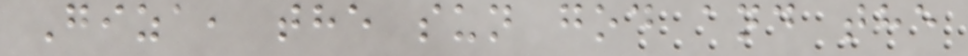Giza, the sun god and the
